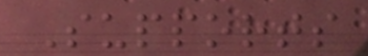Supports
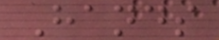Hands
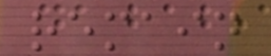remain
